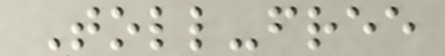Toll-free
